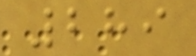289
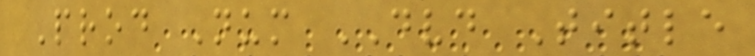Prod Num DVD Title
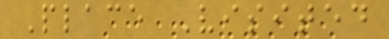Place Visited
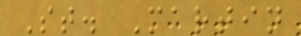St. Martin
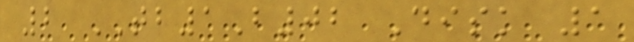2 TB1B02 Disk 1
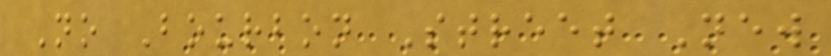No Bourbon Street New
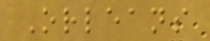Orleans
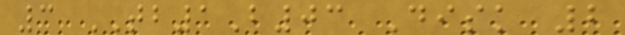3 TB1B03 Disk 2
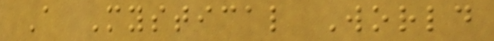A Mystical World
